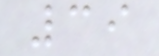39
